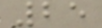25
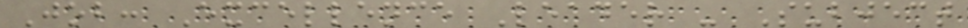Job: Excellence Leader - Subject
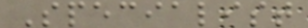Specialist
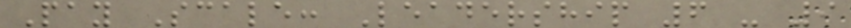Pay Scale: Leadership 6 - 9
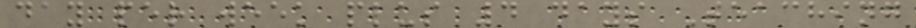day per week plus 4 days Teaching
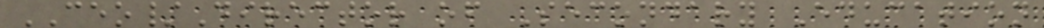CEO/Director of Secondary Education
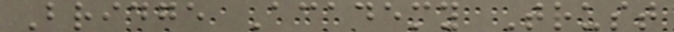Bridge Academy Trust
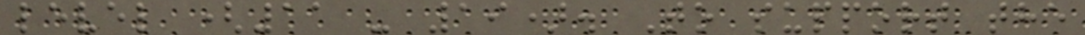level (11 - 19). To support the
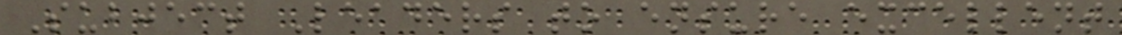Subject Leaders to ensure excellent
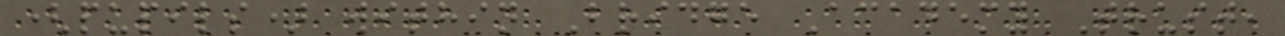(pupils) within Bridge Academy Trust,
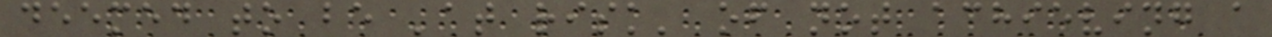deemed to be 'at risk' of not achieving a
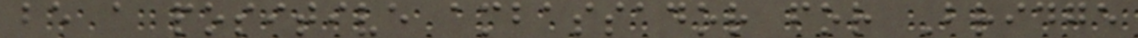be a positive ambassador for Bridge
